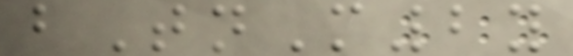bTnM2y
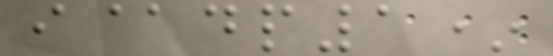i@dp1*
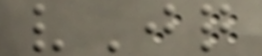vJq
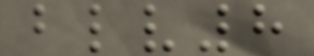blv8
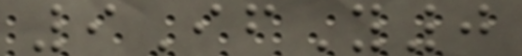9IfY0
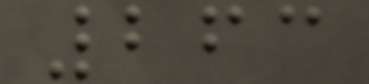263
